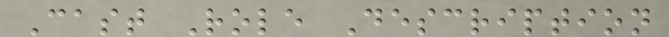Cast Role Description
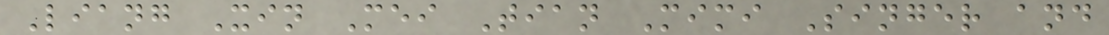Liang Xin Mei Tian Mimi Singer and
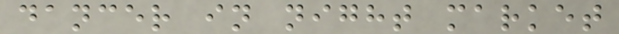dancer in night market
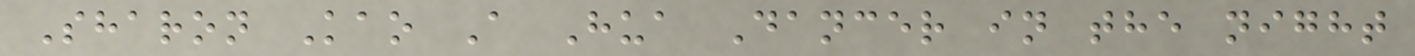Sharon Kao A Hua Dancer in the night
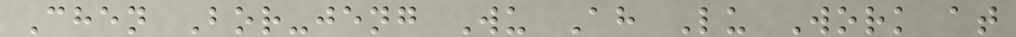Chen Bor-jeng Wu Ah Lu Work at
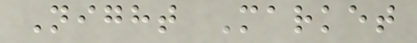Night Market
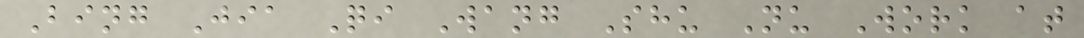Bing Jia Qi Wang Shu Nu Work at
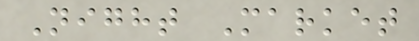Night Market
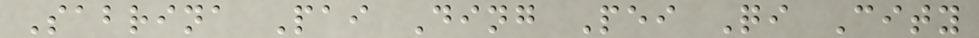Sabrina Pai Ding Pei Qi City
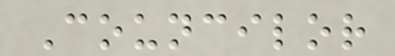Councilor
